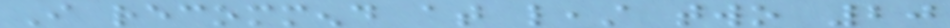I recommend at least two 20
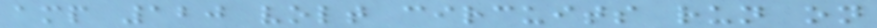amp 120 volt circuits run on
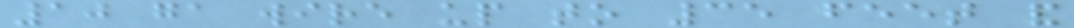10 ga wire up to 35 feet and
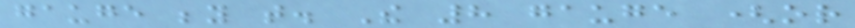gauge beyond that. The 8 gauge (or
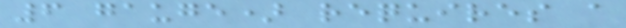6 gauge) requires a
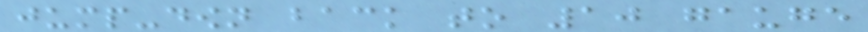jump-down back to 10 gauge
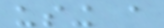using a
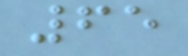65
